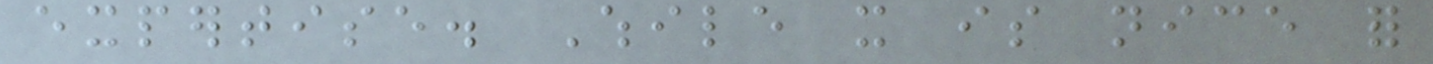expertise. While it is nice for
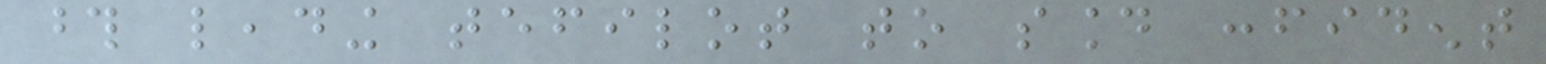those leading tefilot to sound confident
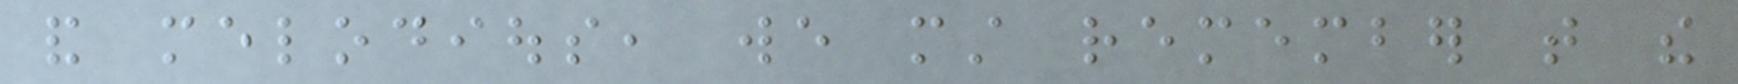and melodious, we must remember that the
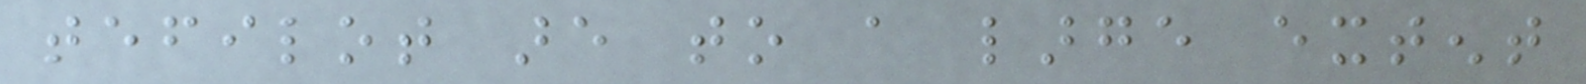tefilot are to a large extent
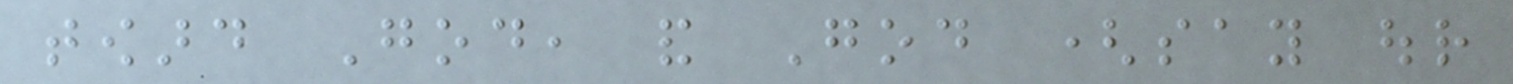toward God, and God (say our
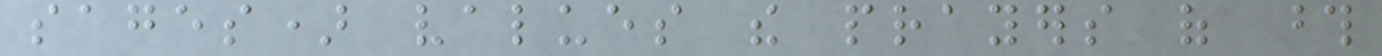sages) values the prayers of those
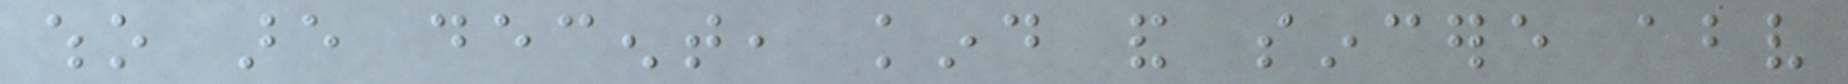who are decent, kind and sincere above
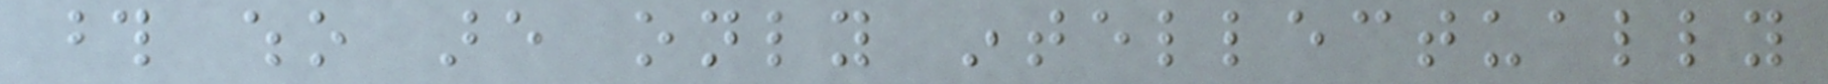those who are only intellectually
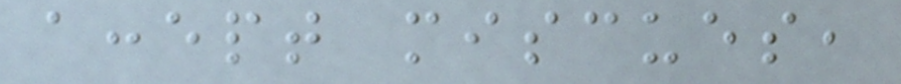accept miscues,
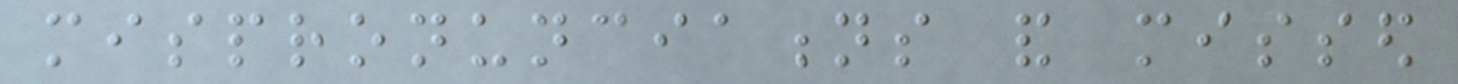mispronunciations and missed
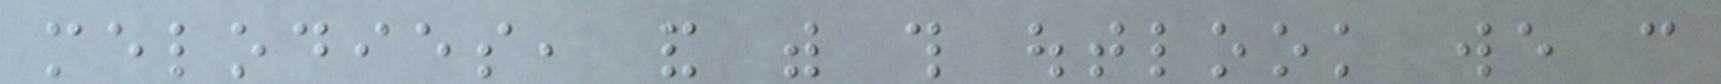melodies, and with this outlook we can
